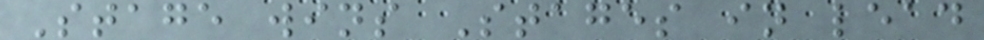Stage wins Stages in lead
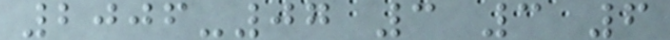2006-07 3 3 6
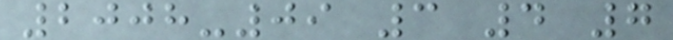2008-09 3 4 7
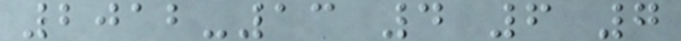2012-13 4 6 7
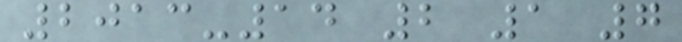2013-14 2 1 7
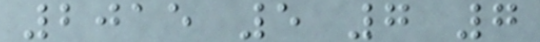2015 5 7 7
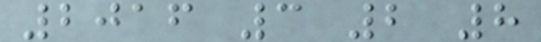2016 3 2 8
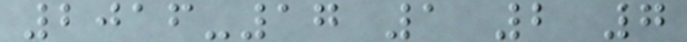2016-17 1 2 7
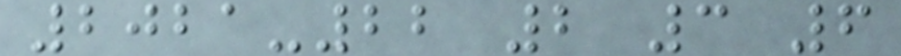2021-22 2 3 6
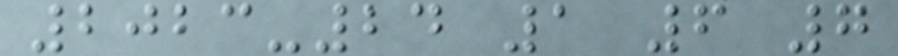2023-24 1 6 7
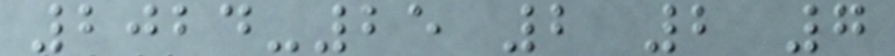2024-25 2 2 7
